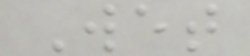Wet
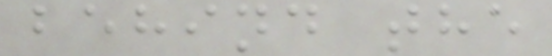behind the
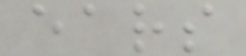ears
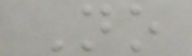No
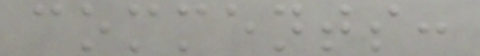comments:
